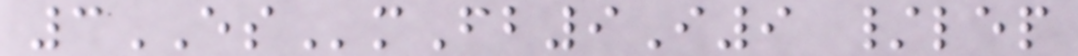3ESmFb9I9 /lep
